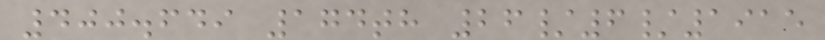400.649 174th 26/6/1915
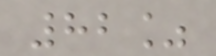82%
